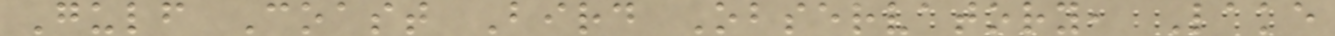Gulf Coast Bird Observatory, Lake
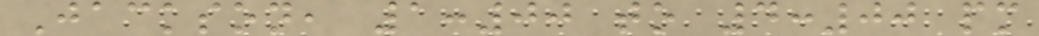Jackson, 1:00 to 4:00 pm
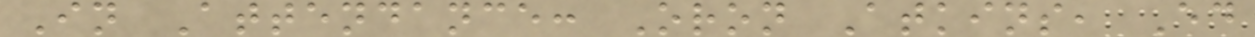In Attendance: Oron Atkins, Ed
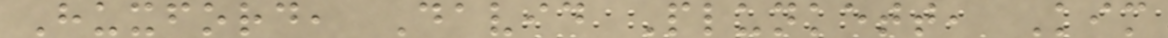Huxford, David Plunkett, Kim
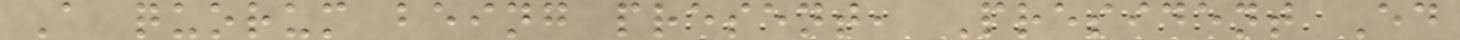A quorum being present, President Ed
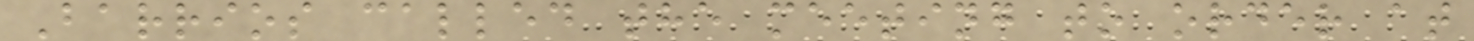Barrios called the meeting to order at
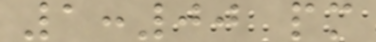1:00 pm
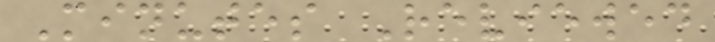Minutes Reviewed
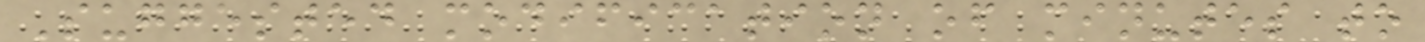Suggested modification of minutes to
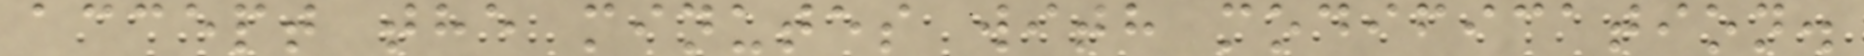accept the minutes with modification.
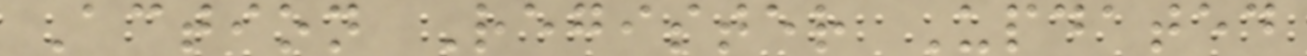Action Register Updated
